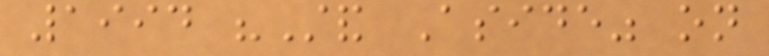1994 "Stand Aside" on
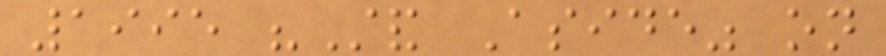1995 "Stand Aside" on
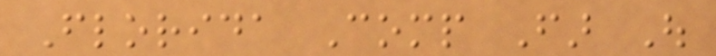Florida Comp Far Out
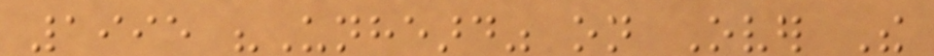1995 "Unheard" on Over The
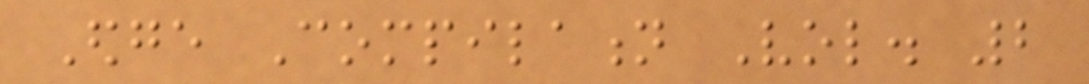Edge Compilation Vol. 2
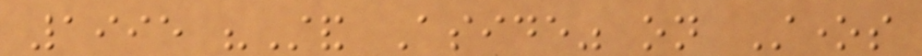1995 "Stand Aside" on Stones
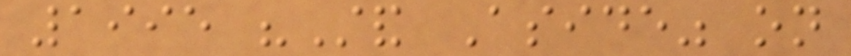1995 "Stand Aside" on
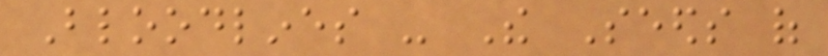Bloodlines - The Seeds of
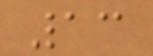13
